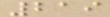219
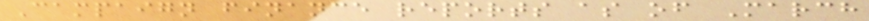Campaign finance reports as of March
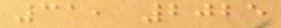31, 2025
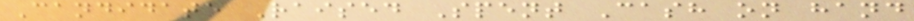Candidate Raised Spent Cash on hand
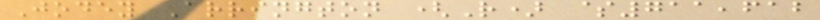Jodey Arrington (R) $711,612
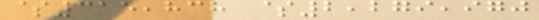$315,838 $2,279,970
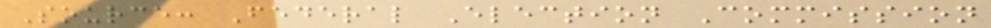Source: Federal Election Commission
